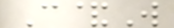C&W
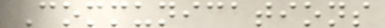Communications
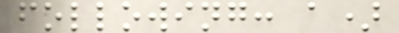following: a)
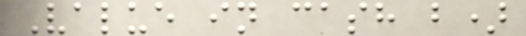Value in cash b)
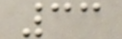33
